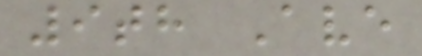9th Ave
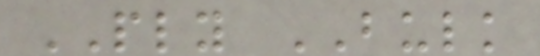PLY BULK
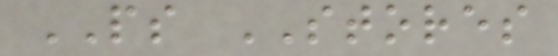PS STORES
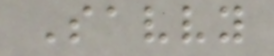Savvy
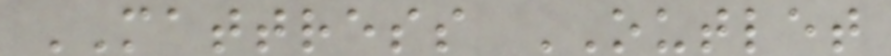MATTRESS OUTLET
